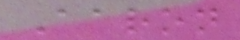Aaron
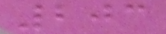203
